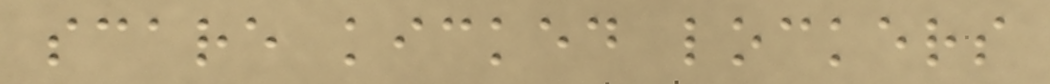scare kicked lockers
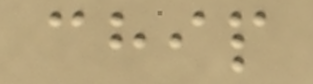chip
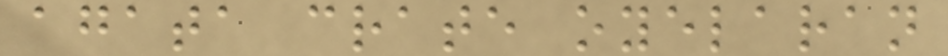agata crate oyelaran
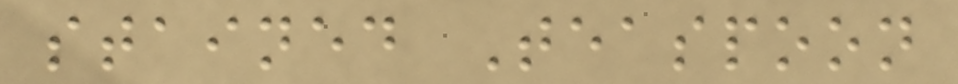stained Teaspoon
